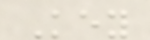Key
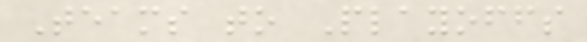Teams to Playoffs
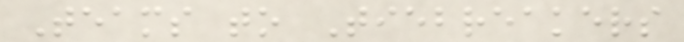Teams to Tiebreakers
